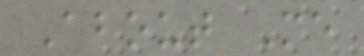About Me
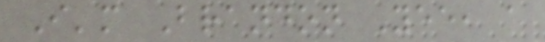I'm Brandon Yee, a
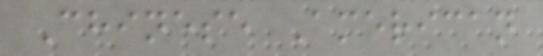Chinese American
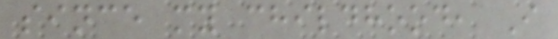since my childhood, I
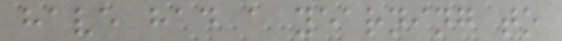have had a yearning to
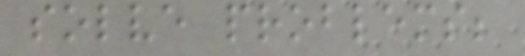solve problems;
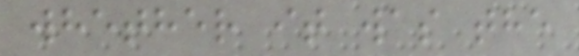whether it was the
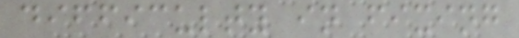difficulty in fixing
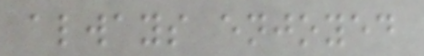always enjoyed
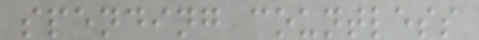spending countless
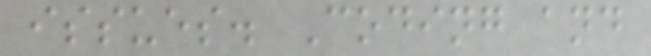issues. Coding and
